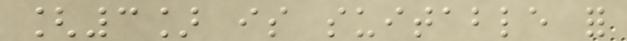[3] is suitable for
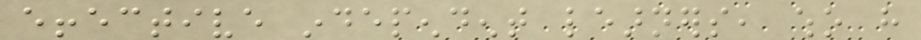effective independent learners, who have
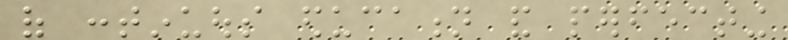of continuous education and perfecting
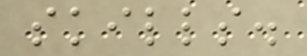skills.
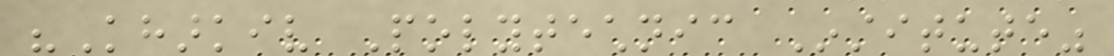"Kharkiv Polytechnic Institute"
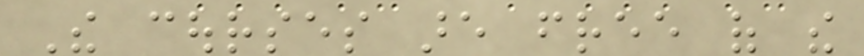The courses are free of the
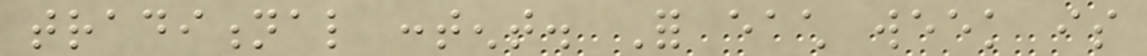traditional content. For each week is
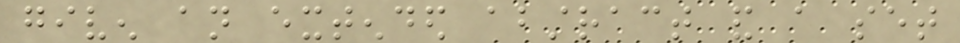given an extended abstract and a set
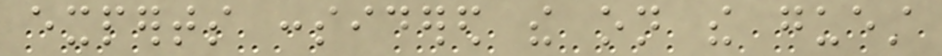experts considered the on the guest
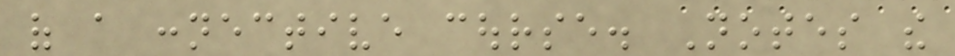of a connective course. Notes the
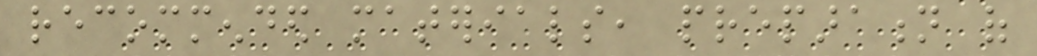recommended materials, preparation of
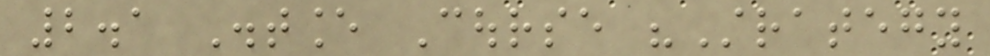2.1 Distance Course "Strategy
